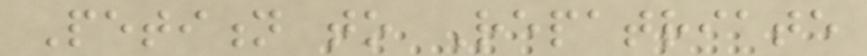Petition to Repatriate
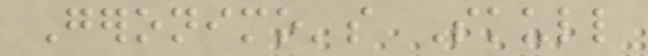Geronimo's Skull
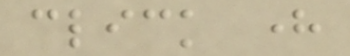click here
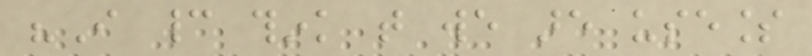"I cannot think that we are useless
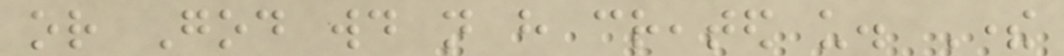or God would not have created us. There
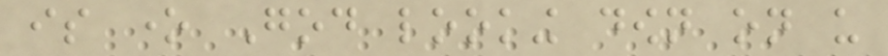is one God looking down on us
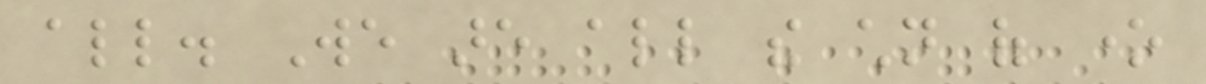all. We are all the children of one
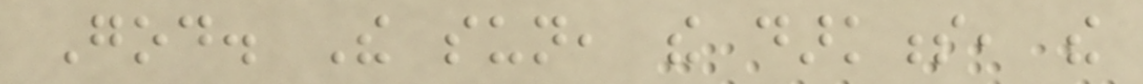God. The sun, the darkness, the
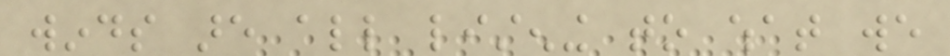winds are all listening to what we
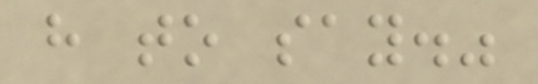have to say."
